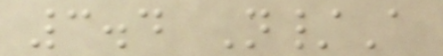3.4 N/A
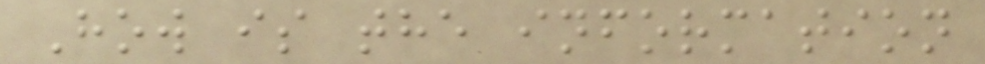How is the information
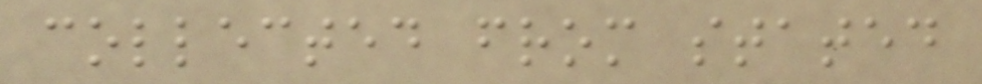collected from stated
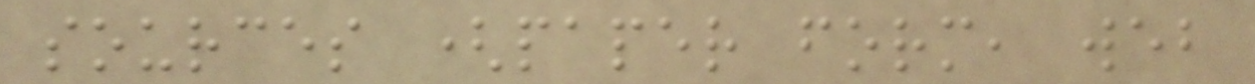sources (paper form, web
